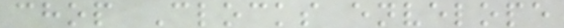chop Clocks envelope
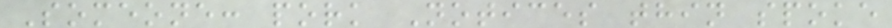Someone: pork Notices thin spoke
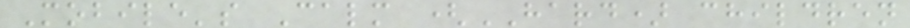Mobile's Calm (HARD) children
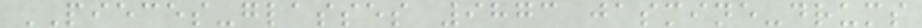PIECES-glasses 9873 jasmine-drums
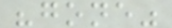"gone"
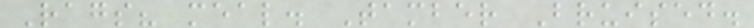Rags? meal. Tamber Bruised.
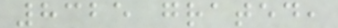8325 grated,
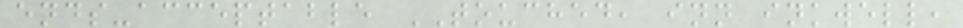ends-acceptable TOUCHED, inn inkwell,
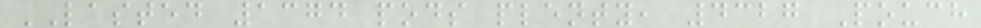LASTED 1374 pods plenty, 4327 Pouch
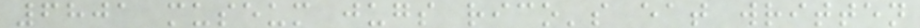6801 museum jugs rico's eat written
